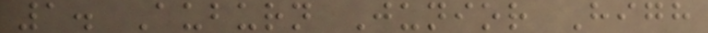1. Auburn Junior High
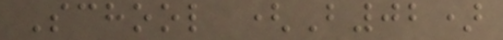School (B02)
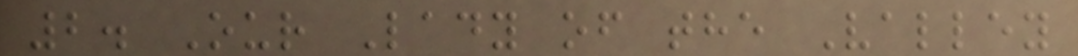2. Our Lady of the Valley
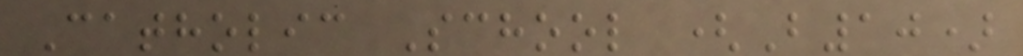Catholic School (B10)
